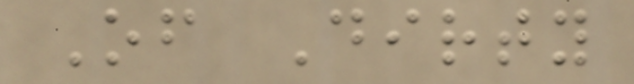Of Dirty
